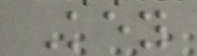Key
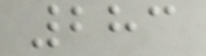283
